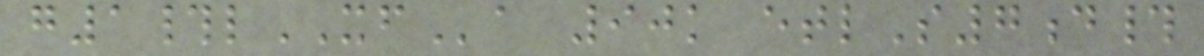g1#lXFa 90k etlS7d#
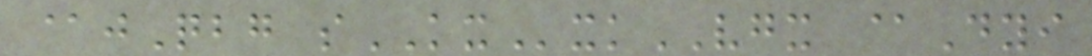@jQbg sKXxkVGX @Dyi
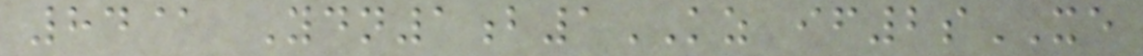84@ Ydn1b1KZ if2sXE
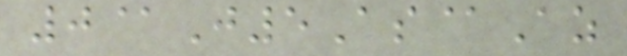0@J5As@Az
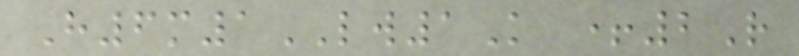H6m1LW1K +2R
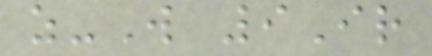z-W 9Ir
